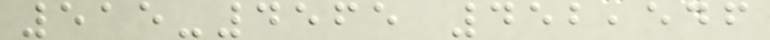515-4565 452,546
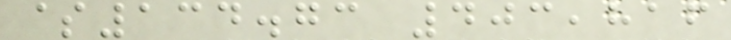$134.73 403,816
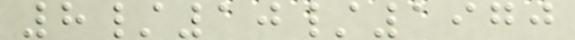8/10/1970
